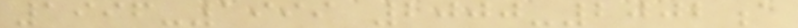1996-1999 2000-2002a
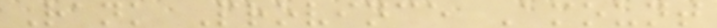Rank Province Amount
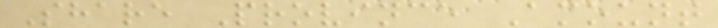Share Province Amount
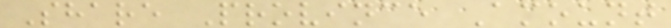Share Province Amount
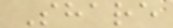Share
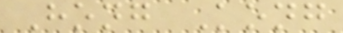Hong Kong
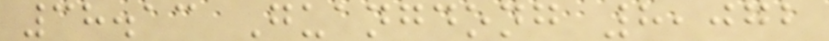38.13 Guangdong 8,072
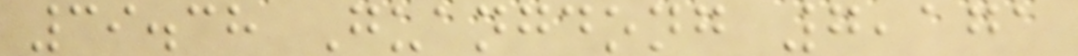39.38 Guangdong 7,171
